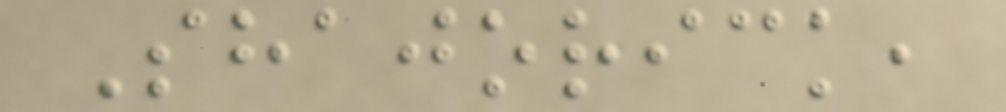Shajorick,
